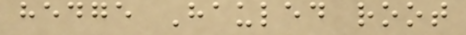hedge Hauled root
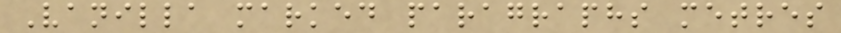Vanilla marked paragraphs metres
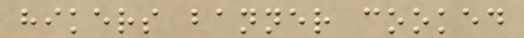hikers banner cooked
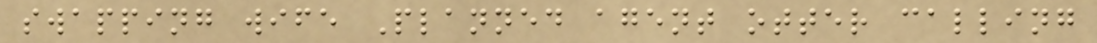swapping wife Planned agent otter calling
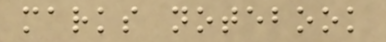marks notebook
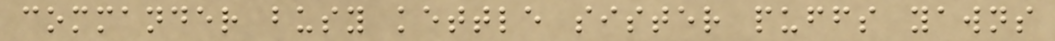commander busy kettle sister puffs yawns
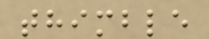thimble
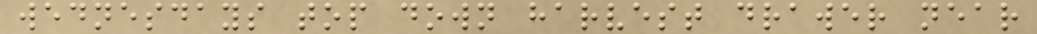wednesdays top down harvest drawer near
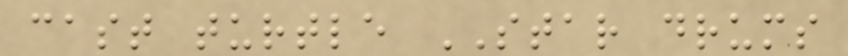cast turtle STAR drums
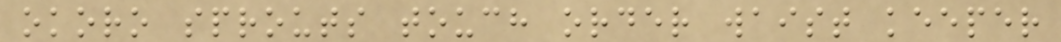okoro sprouts touch order waist keeper
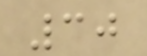30
